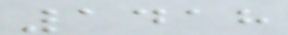1418
